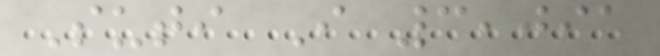Suti I 3,091
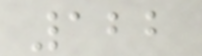122
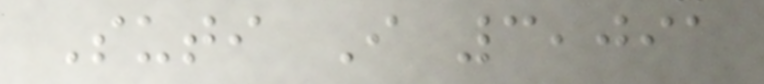Suti I 3,091
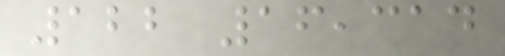122 16,314
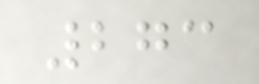273
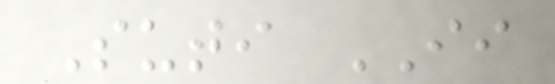Suti II
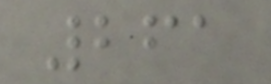261
